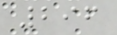296
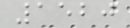1520
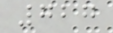727
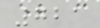721
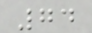74
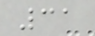31
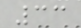33
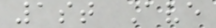1st Ave
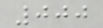000
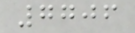7706
